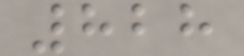828
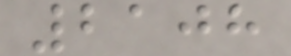2108
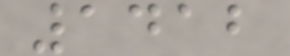1412
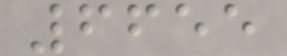6655
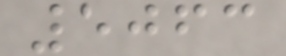5063
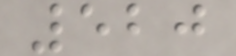520
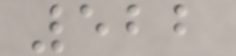522
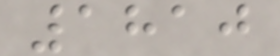1810
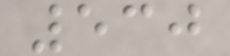530
